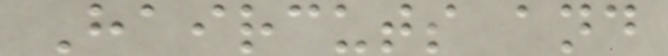Haircuts and
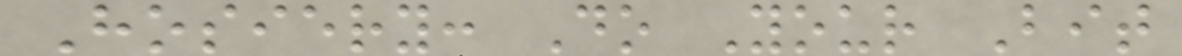Hosiery: Do Your Bit
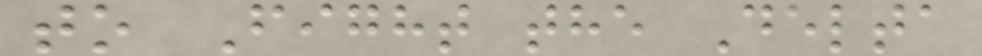to Fight the Delta
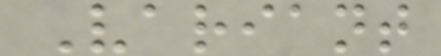Variant
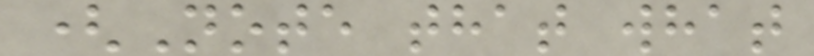(Note that what
